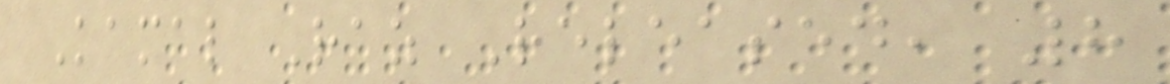Kamal Raz Released, 8
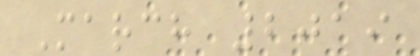March 2019
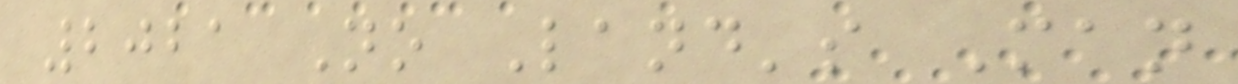2021 No Land's Man
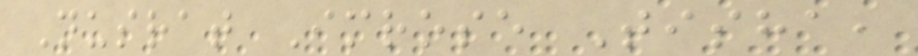Nusrat Imrose Tisha,
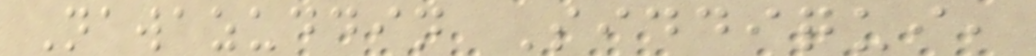Nawazuddin Siddiqui,
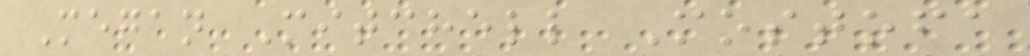Megan Mitchell Mostofa
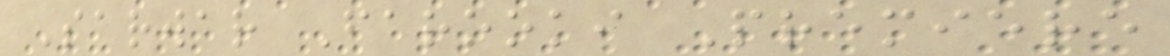Sarwar Farooki Premiere
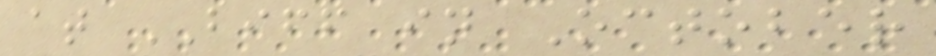at BIFF in October
